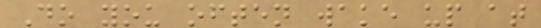Do you often wake up at
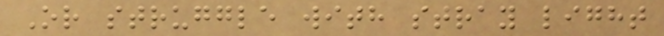Or struggle with stray light
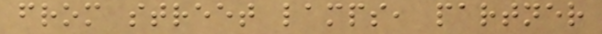from street lamps, partner
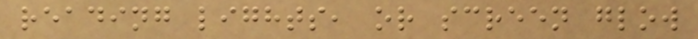reading lights, or screen glow
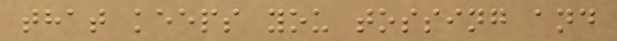that keeps you tossing and
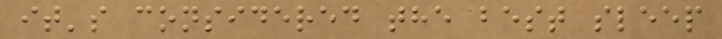it's considered the best sleep
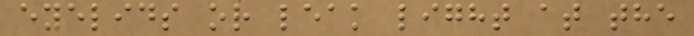eyelids or leak light at the
